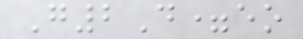G2D=eo
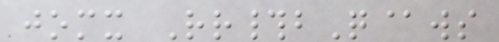jomx Rr#bQ@ws
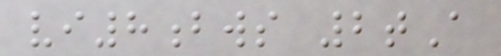vi8bws 2tA
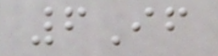6If
